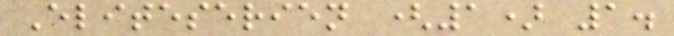Eliteserien (1) 1.
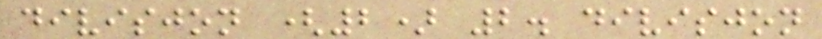divisjon (2) 2. divisjon
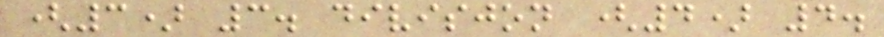(3) 3. divisjon (4) 4.
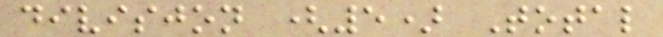divisjon (5) Total
